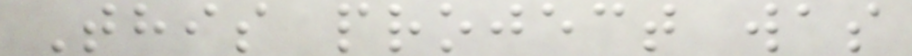This project was
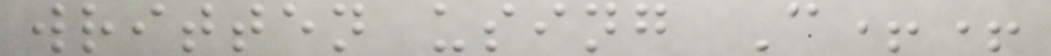written using C++
